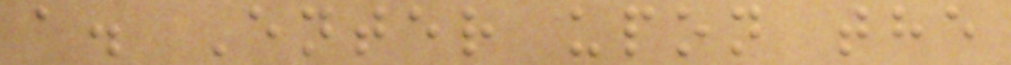a. Enter upon the
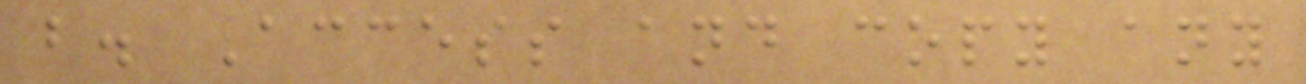b. Access and copy any
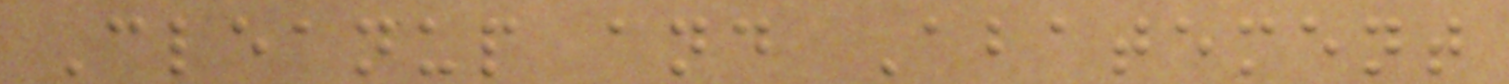Cleanup and Abatement
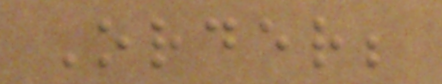Order;
